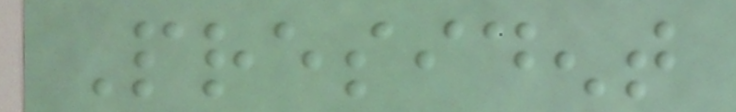President
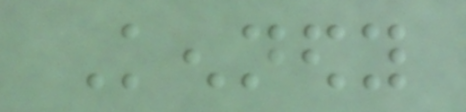Kennedy
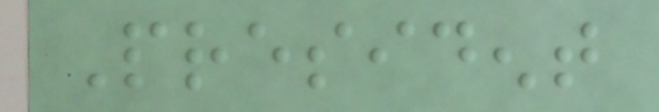President
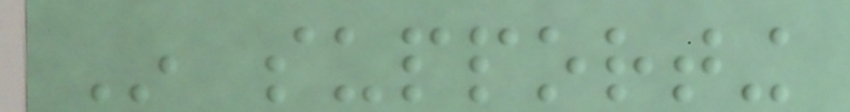In supporting
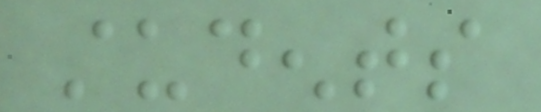students
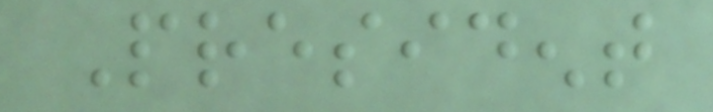President
